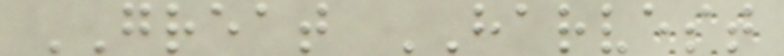GREAT HARVEST
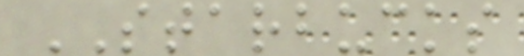STARBUCKS
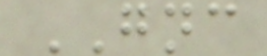GNC
